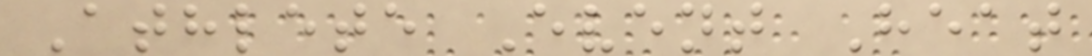Athlete Event Heat
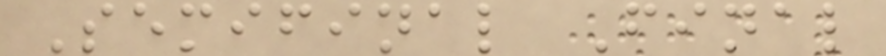Semifinal Final
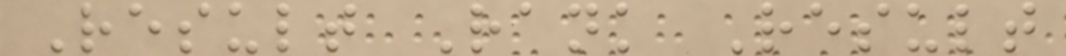Result Rank Result
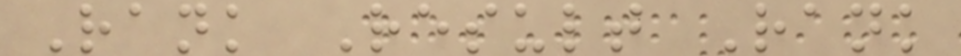Rank Result Rank
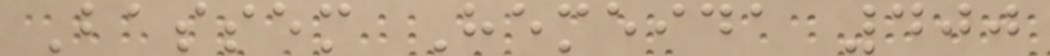Bassem Hemeida 400
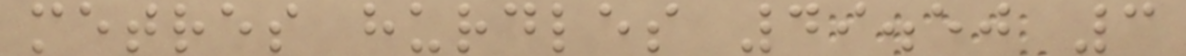metres hurdles 49.50 3
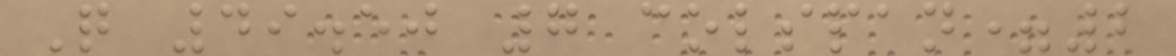Q 49.50 7 colspan=2
